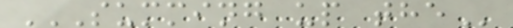SUMMING UP THE
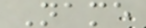Name
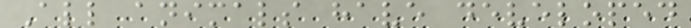All animals have developed
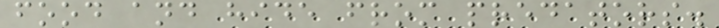food and hide from predators.
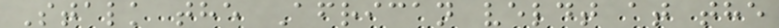Stalk the African veldt at the
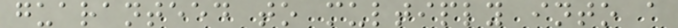guaranteed to multiply into a
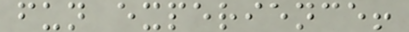fun experience!
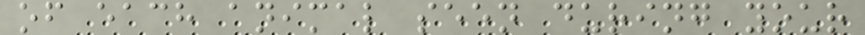of each animal seen during your
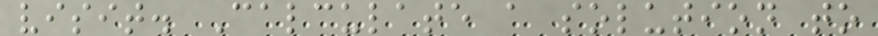visit. Calculate a solution to
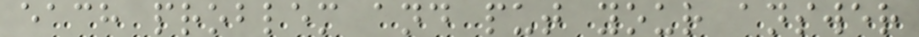each problem and put your answer
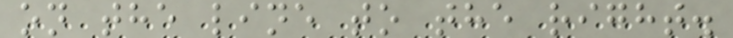on the line to the right.
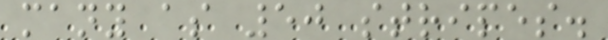many as 50 stripes.
